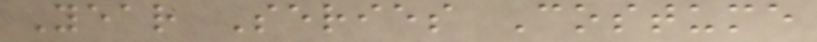Year Series Costume
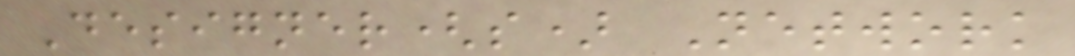Designer(s) Network
